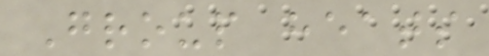Group heats
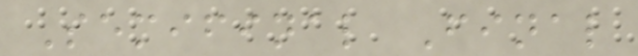Semifinal Final
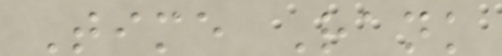Time Rank
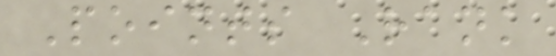Points Rank
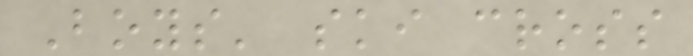Boys' ski cross
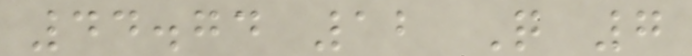44.74 12 Q 7
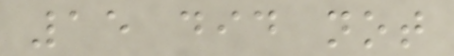15 did not
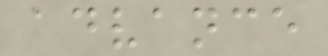advance
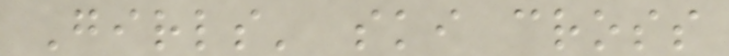Girls' ski cross
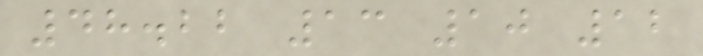48.22 13 10 12
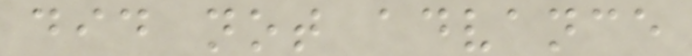did not advance
